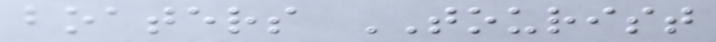boaters TOURIST
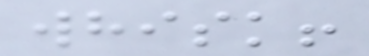whisk!
